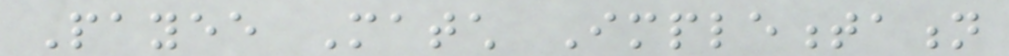Payee Match Implementation
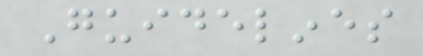Guidelines
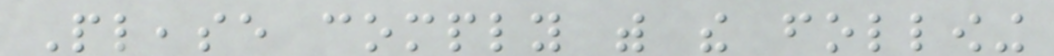Please comply with the following
